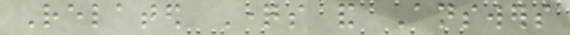Related Questions and Answers
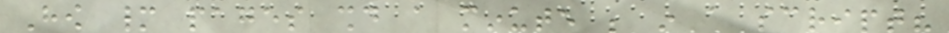How many pages should a minute be in a script?
